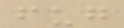fug
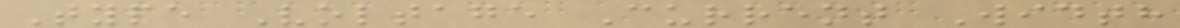Type Voltage Current Width
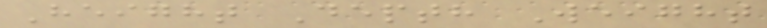Height Depth Weight
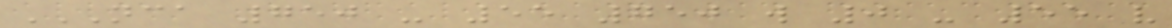NCA 750 - 55 750 W 0 - 55 V
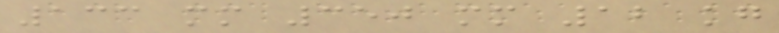133 mm 350 mm 12 kg
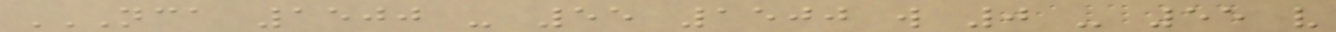NCA 1500 - 55 1500 W 0 - 55 V
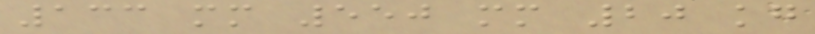133 mm 550 mm 20 kg
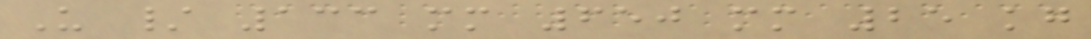U / 133 mm 650 mm 25 kg
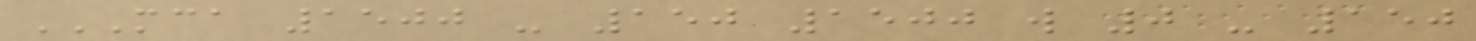MCA 1500 - 150 1500 W 0 - 150
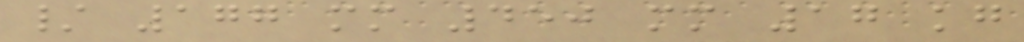/ 177 mm 450 mm 17 kg
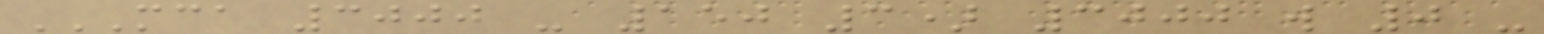MCA 3000 - 150 3) 3000 W 0 -
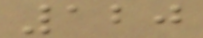120
